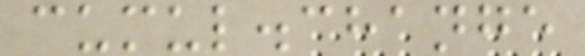cumul.change
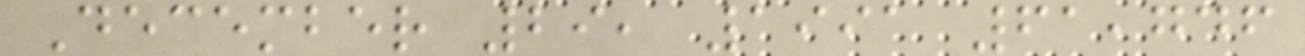December 29, 1991 61,746
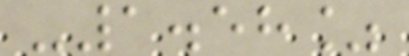-1.58%
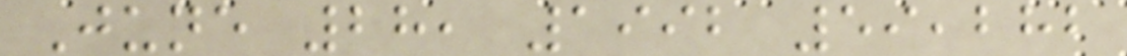June 28, 1992 59,282
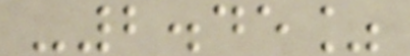-2.45%
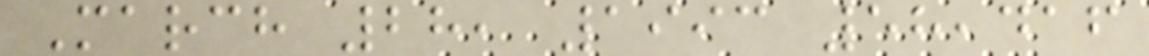March 28, 1993 58,416
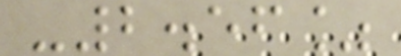-2.56%
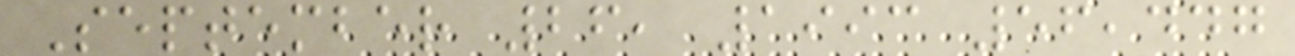September 26, 1993 56,447
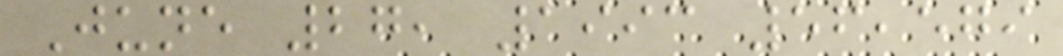June 27, 1993 56,579
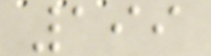199
